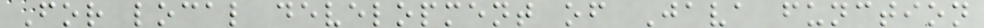For local development of Java function
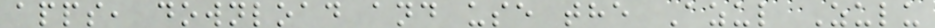apps, download and use the Azul Zulu
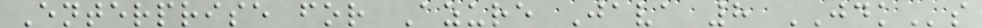Enterprise for Azure Java 8 JDKs
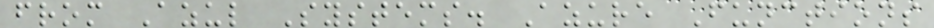from Azul Systems. Azure Functions
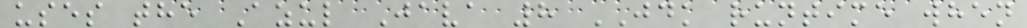uses the Azul Java 8 JDK runtime when
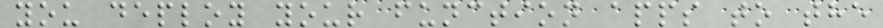you deploy your function apps to the
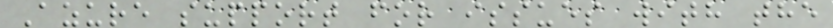Azure support for issues with the
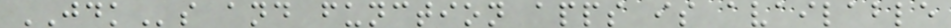JDKs and function apps is available
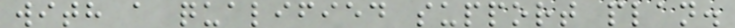with a qualified support plan.
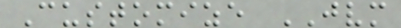Customize JVM
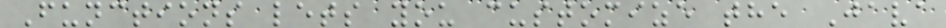Functions lets you customize the Java
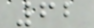62
